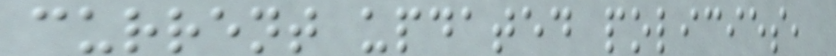current updated policies,
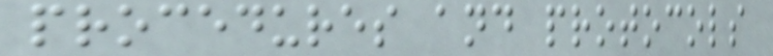procedures and protocols
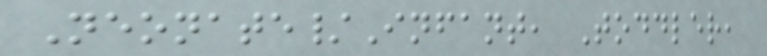Neonate/Infant, Toddler,
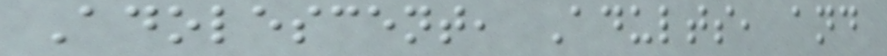Adolescent, Adults, and
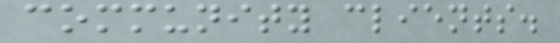community clients.
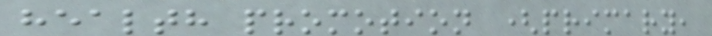health promotion (primary,
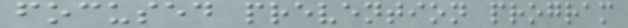focused prevention program
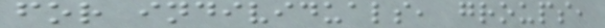for individuals, groups,
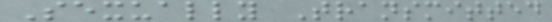Sexually Transmitted
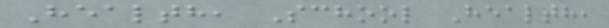Health, School Health,
